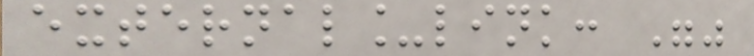external_link: ""
